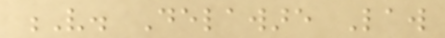V. Delaware Law
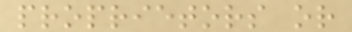proprietors or
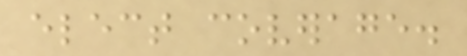elect coverage.
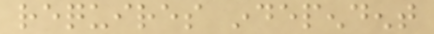requires independent
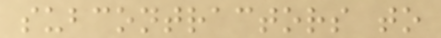subcontractors to
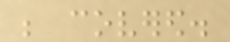be covered.
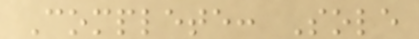Complete: Sole
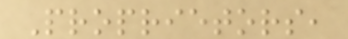Proprietors,
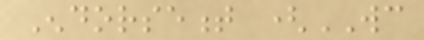Endorsement (WC
